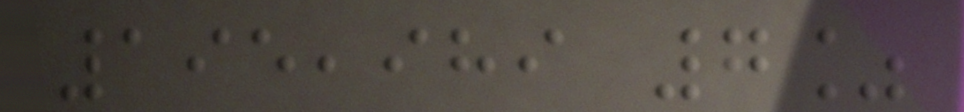195,989 7%
